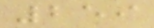259
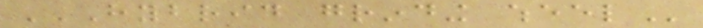HYBRID GRINDING WHEEL
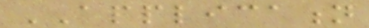APPLICATION
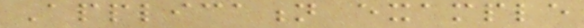Application example
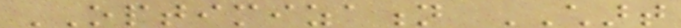OPTIMIZATION CHART
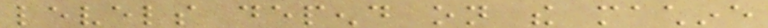levels depend on the machine
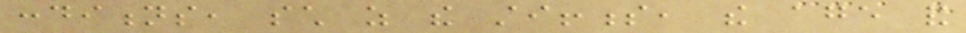conditions, such as the stiffness, the age and
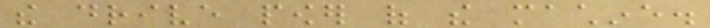the drive power of the machine.
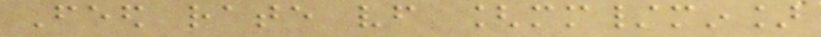Feed rate vf [mm/min]
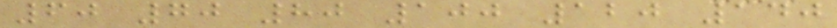60 70 80 100 120 140
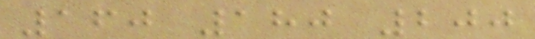160 180 200
